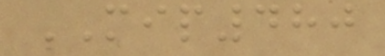MIP480
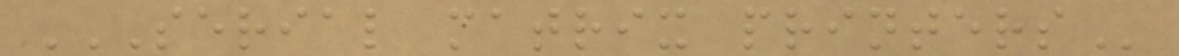SERIAL MATRIX PRINTERS
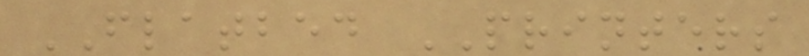FLATBED PRINTERS
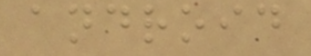android
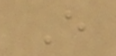E
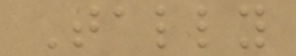Tally
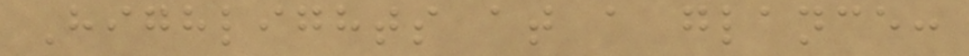Highlights at a glance:
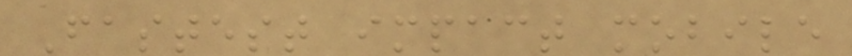Fastest impact mobile
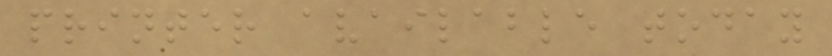printer available today
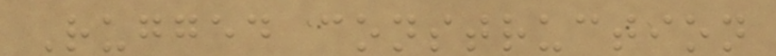Rugged construction
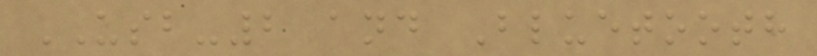USB-2 and Bluetooth
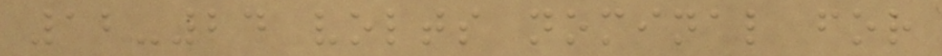12-24 volts nominal for
